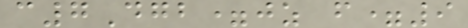c7Dgb=jz f=9
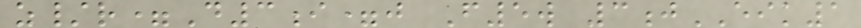z/r=D3i=j F5w 3jEIK1
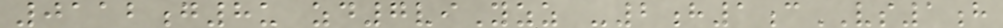0112g8u zd7viYzz -2h1cVS1h
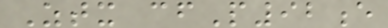Ztx cfP92e
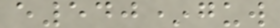e540*guw
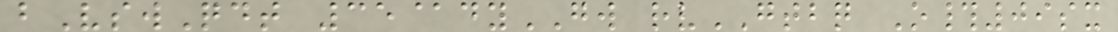bVswQdt 35@dyGW rvGTBQ O#09sx
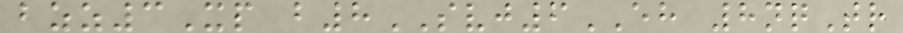bzz3Xp b8SVJ6EH 8nqTr
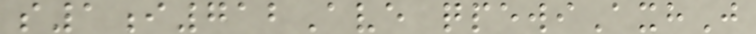s1i712Ave qpewiAxhJ
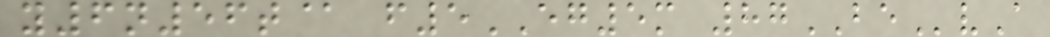y6n56t@ f5EG5m 87BEvA
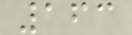163
